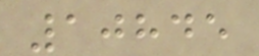10845
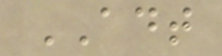ADT
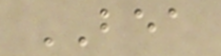BEA
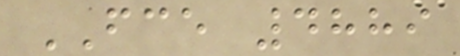FCE 4889
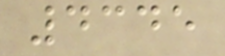4345
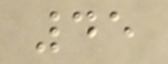45
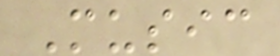Music
